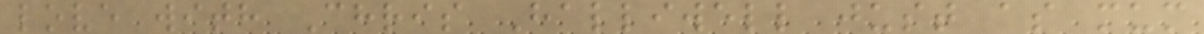love with Chris Halliwell just as mum
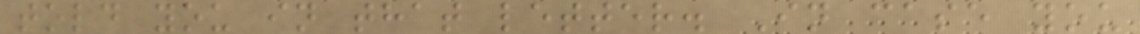told you in that letter. In case you
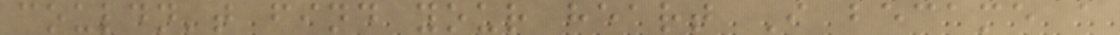couldn't find your heart I became a
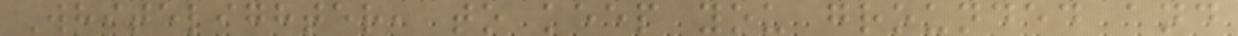Whitelighter, to keep you grounded and
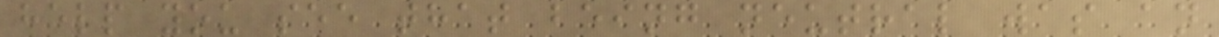help you see that being neutral was an
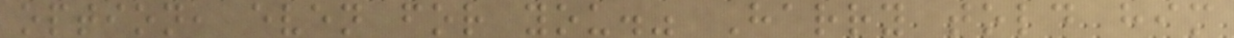option, even for you." Harry told him
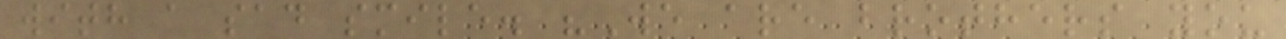with a sad smile. "We are brothers you
